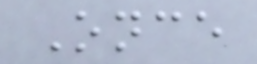Once
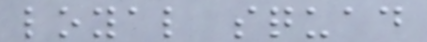loyal squad
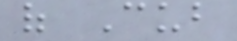of Cub
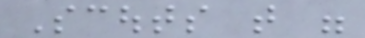Scouts that were
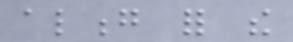along for the
